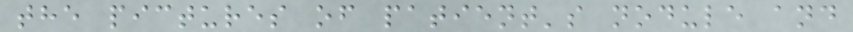the pictures of patient's nodule and
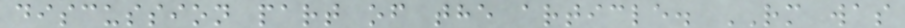discussion part of the article. RM was
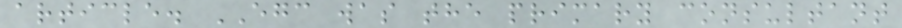article. EGC was the primary consultant
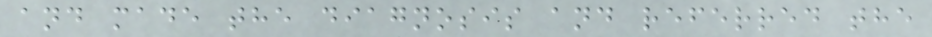and made the diagnosis and referred the
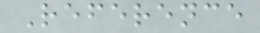Reference
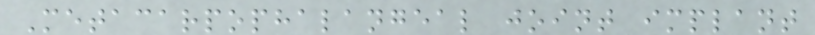Metacarpophalangeal joint implant
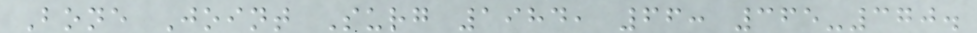Bone Joint Surg 1984, 66: 365-370.
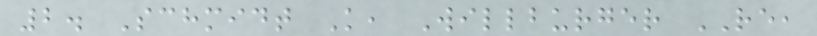2. Schmidt K, Willburger RE,
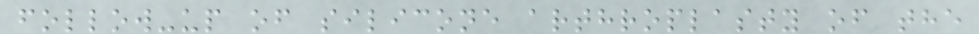follow-up of silicone arthroplasty of the
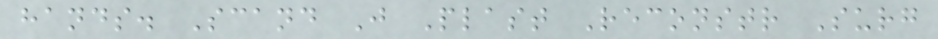hands. Scand J Plast Reconstr Surg
